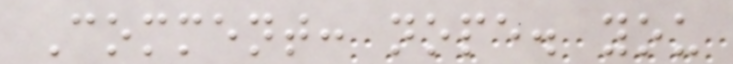Comment: nope. you
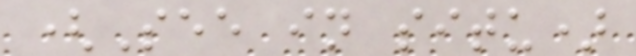(See in situ)
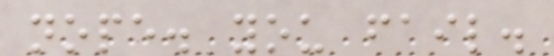nope. you fail.
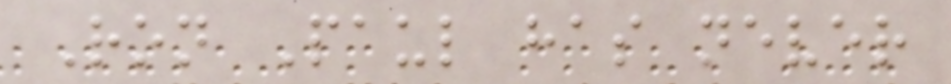Ron Paul has never
